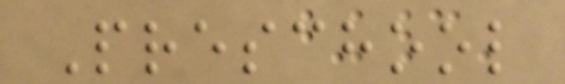Preschool
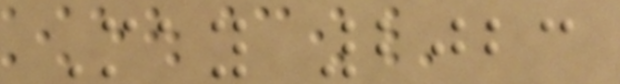May 2023
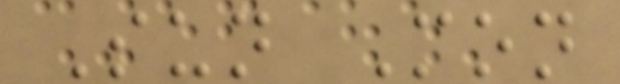Sun Mon
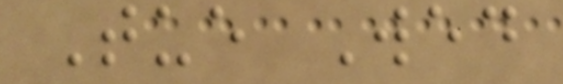Tue Wed
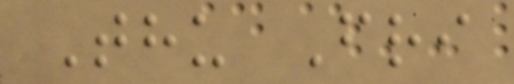Thu Fri
